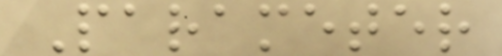Parameter
